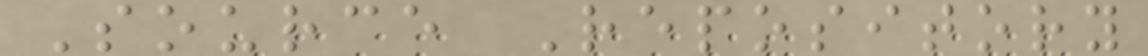Source Repository
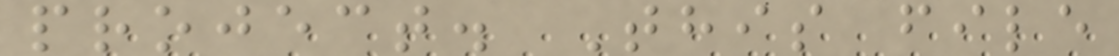project. This file
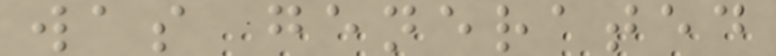was generated
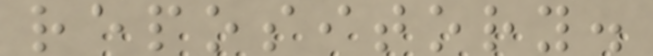repository.
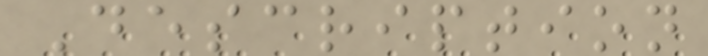Description
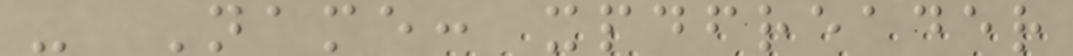- Name: xpdfreader
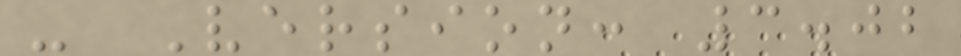- Version: 3.02
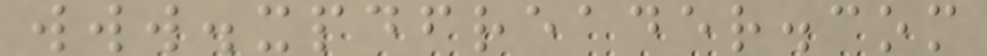www.xpdfreader.com
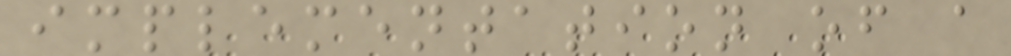implementation of a
